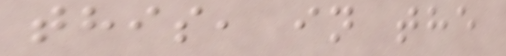this, in the
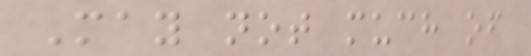May not much of
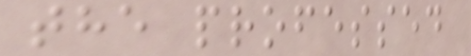the professed
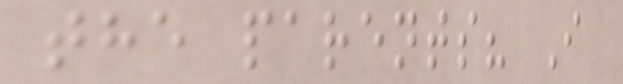the parents? I
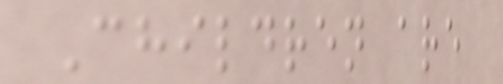Children are
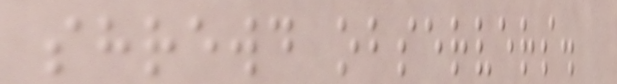shrewd observers.
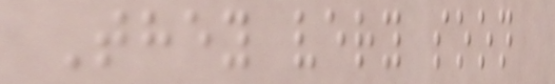They very soon
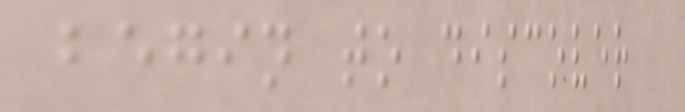begin to discover
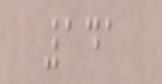141
